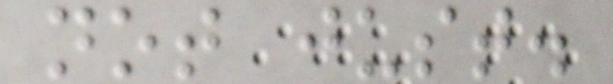not just.
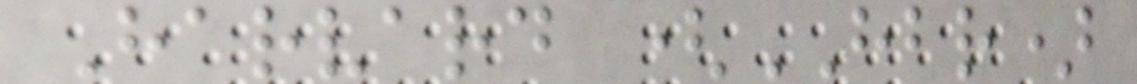Harvard (HBR)
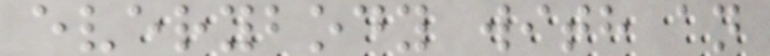everybody with an
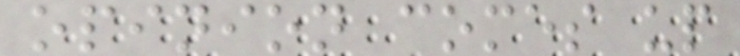opinion comes up
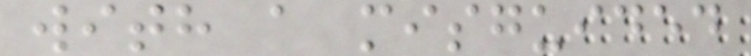with a misguided
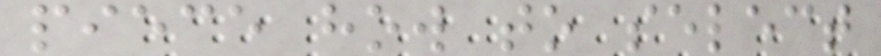piece how to select
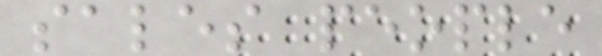sales people
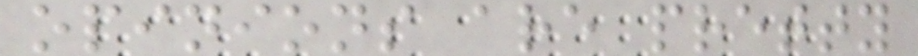opinions are pretty
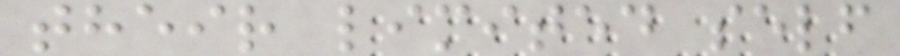their limited self
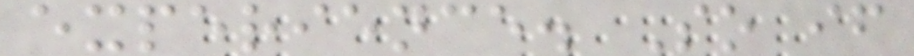experience. So if
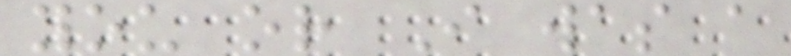you or I was a
